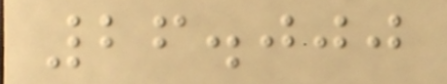26.000
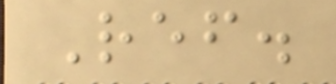Ref.
